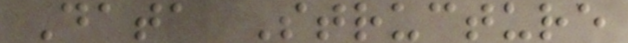Data Structure
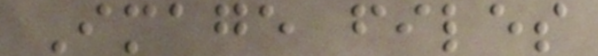Image files
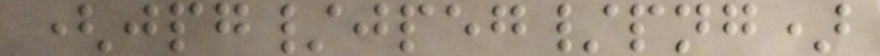(jpg/jpeg/png)
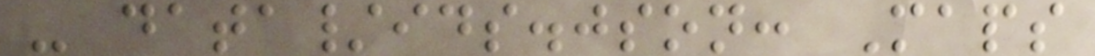- data/ids.json: Maps
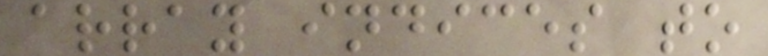array indices to
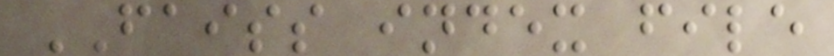FAISS index file
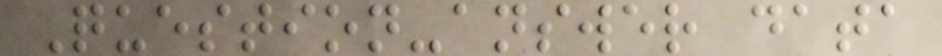Question-answer data
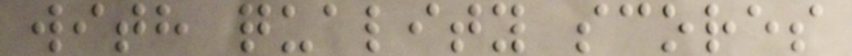with quality scores
